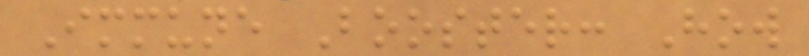Immune Booster: How
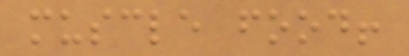muscle food!
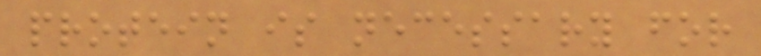protein is necessary for
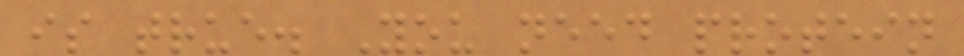is true. You need protein
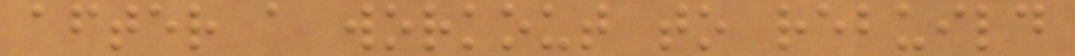after a workout to rebuild
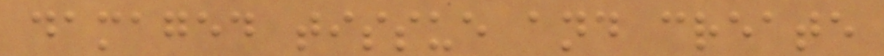damaged tissue and create
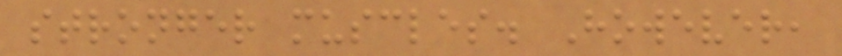stronger muscles. However,
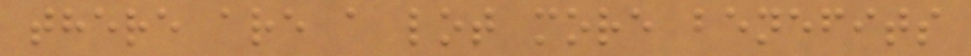there are a lot more benefits
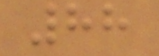88
